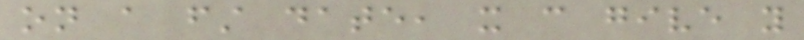on a first date, it can give you
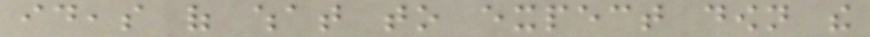ideas of what to expect down the
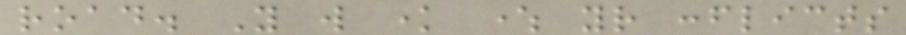road. You will know where your conflicts
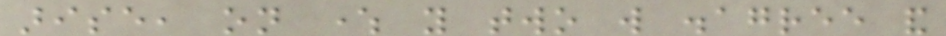arise, on where you two will disagree and
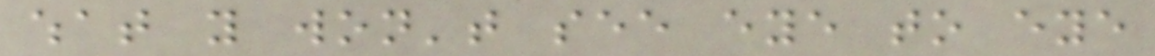what you won't see eye to eye
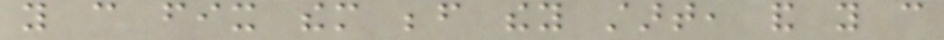you can fix them before they start, and you can
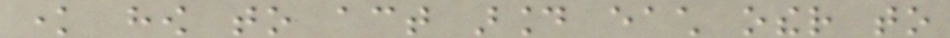know how to act around each other to
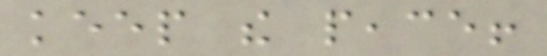keep the peace!
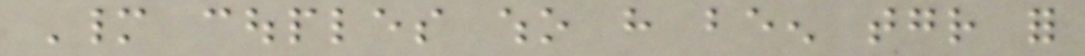Many couples who have been together for
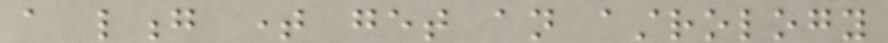a long time get an astrology
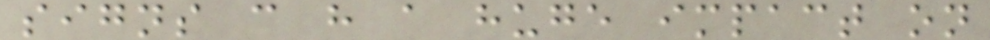signs can have a huge impact on
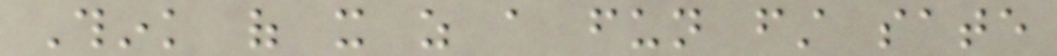Think of it as a fun first sate
